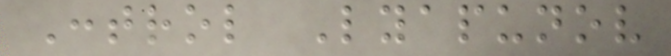Control Lyapunov
